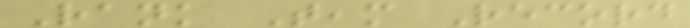Rank Team Record
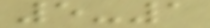5-1
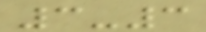3-3
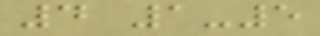4 1-5
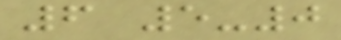6 5-0
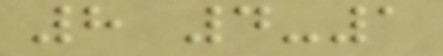8 4-1
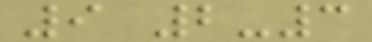9 2-3
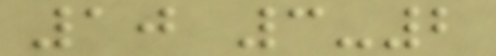10 3-2
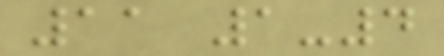11 1-4
